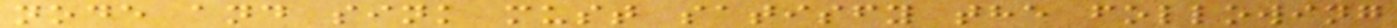node and sink must satisfy the following
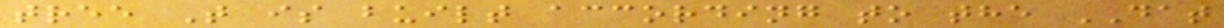tree T is built according to the DAT
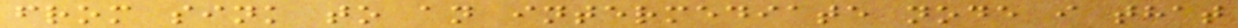from sink to an intermediate node i that
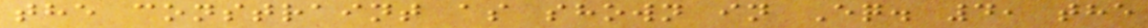the constraint as shown in Eq. 4, the
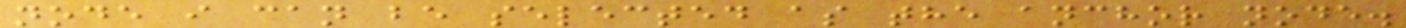node i can be selected as the anchor node.
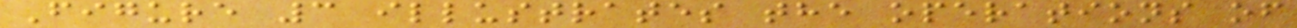Figure 3 illustrates the operations of
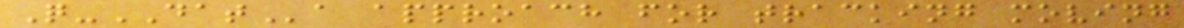Q-DATa approach for tracking moving
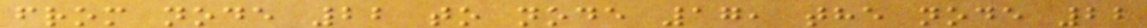from node 22 to node 17, the node 22
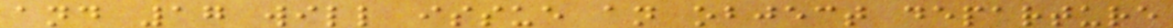and 17 will issue an object departure
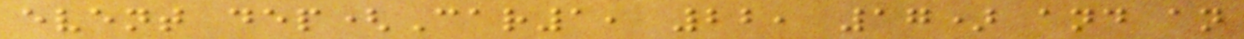event dep(Car1, 22, 17) and an
